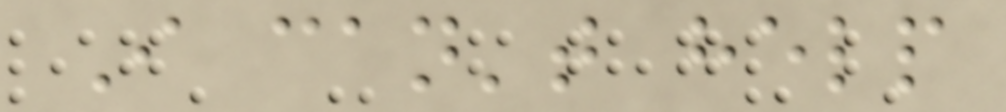I can't help
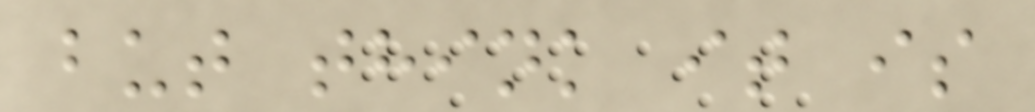but think it is
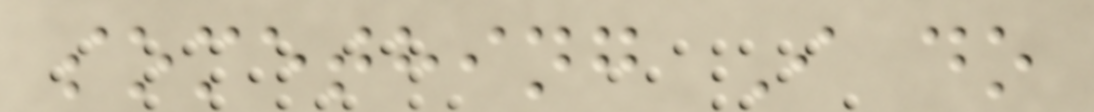something I do
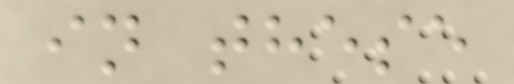in these
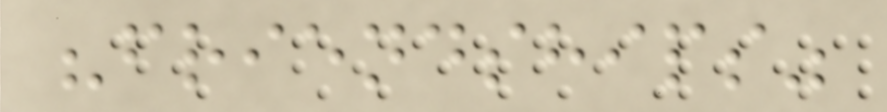"friendships"
